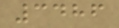3486
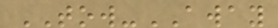TOW-AWAY
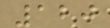120
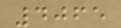4065
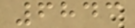6843
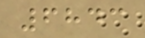6843
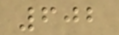602
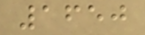1650
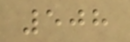508
